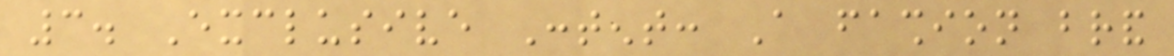3. Exclusive Content: A fashion brand
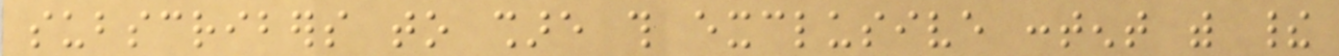subscribers to share this exclusive content with their
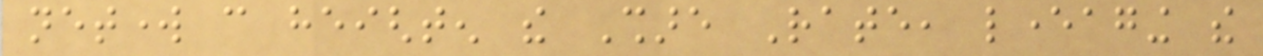network can heighten the Share Rate, leveraging the
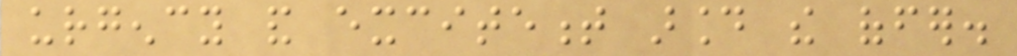urgency and excitement around the offer.
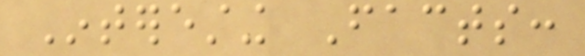Interesting Facts:
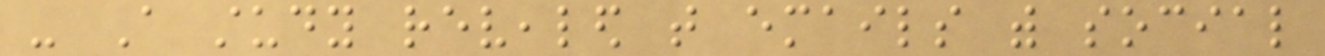- A study revealed that emails with social
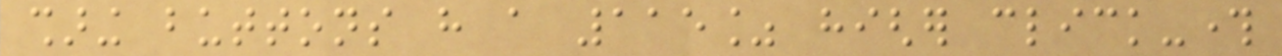sharing buttons have a 115% higher click-through
